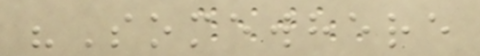"Somewhere
